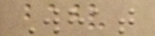What
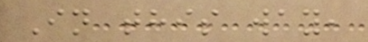In this way,
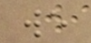we
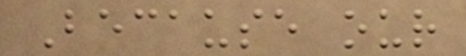Because our
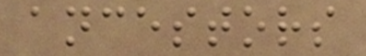ancestors
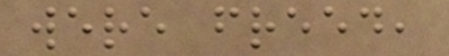were freed,
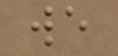we
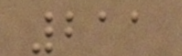211
